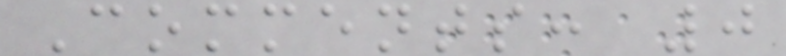Comments: 0
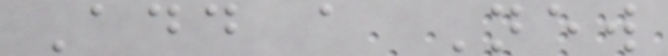Add a New
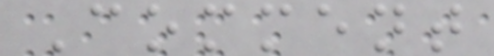Comment
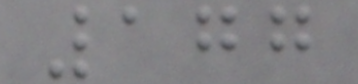177
